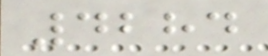4284
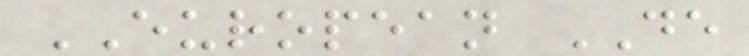EUROPEAN DE
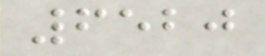6520
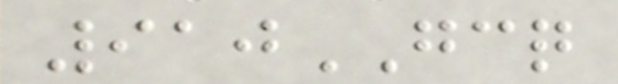910GCQ
